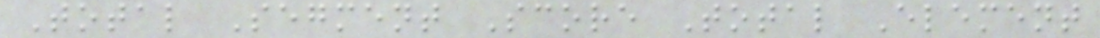Total Segment Score Total Element
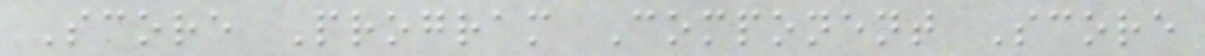Score Program Component Score
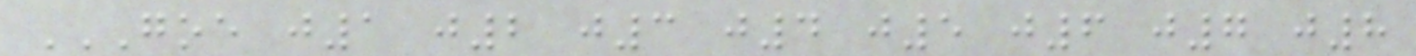GOE J1 J2 J3 J4 J5 J6 J7 J8
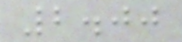2.00
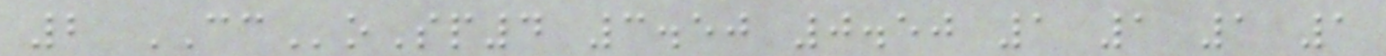2 CCoSp4 3.50 0.50 1 1 1 1
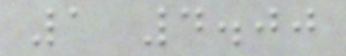1 4.00
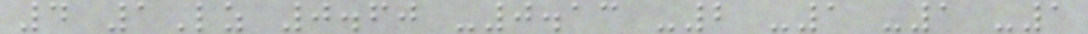4 1Lz 0.60 -0.13 -2 -1 -1 -1
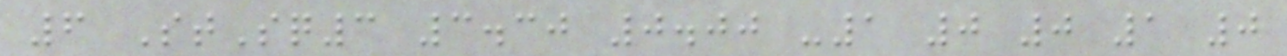6 StSq3 3.30 0.00 -1 0 0 1 0
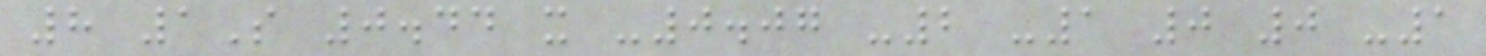8 1S 0.44 x -0.07 -2 -1 0 0 -1
